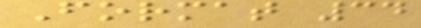Format 34
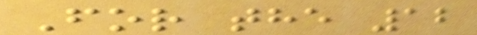For the 12
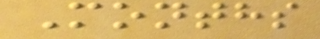Months
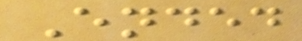Ended
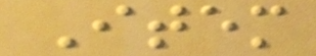Item
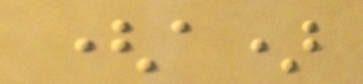(a)
